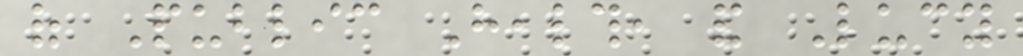of Public Health, and Lucy
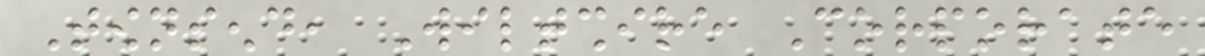Townsend, Wiltshire Corporate
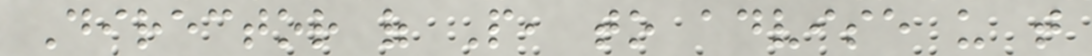Director of People, to advise us that
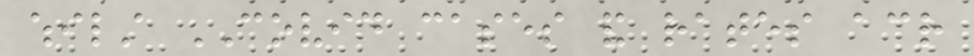whilst COVID cases and rates across
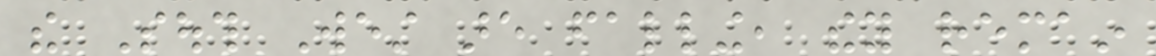the South West are falling, they remain
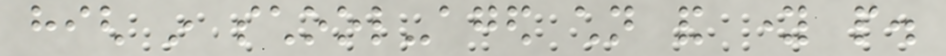high in school-aged children and young people.
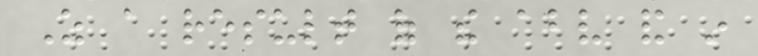As a result of the above and in
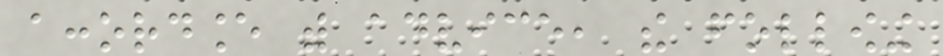accordance with advice, the following
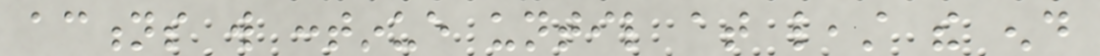actions will continue until at least the end
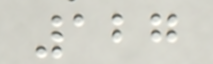127
